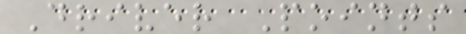Driver Points
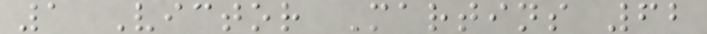1 Victor Martins 62
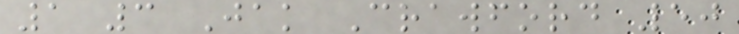1 3 Jak Crawford 50
